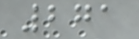271
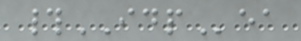#IDPea
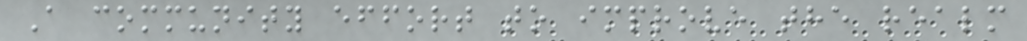A community effort to improve the realm
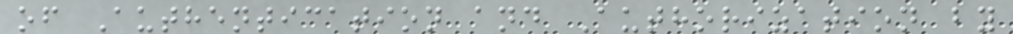of Authentication and Authorization by
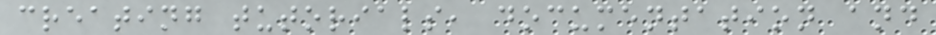creating tutorials, documentation and
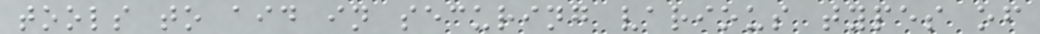tools to aid in securing various types of
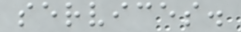services.
